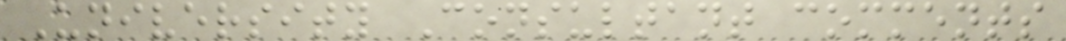University Consultant comments
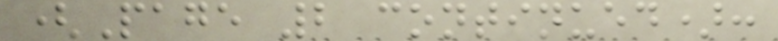(Page 2 continued):
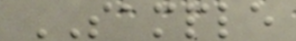SAMPLE
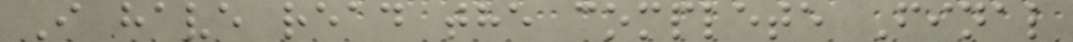I have read the complete Final
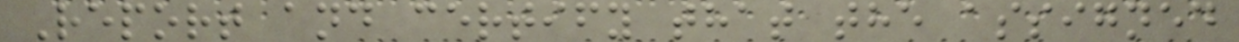Report and certify that the assigned
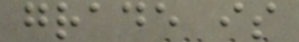grade is
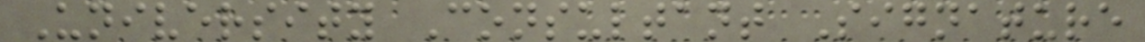University Consultant Signature
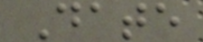Date
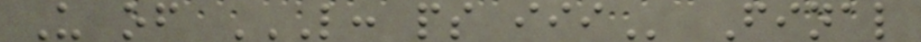U of L: PS III Final
